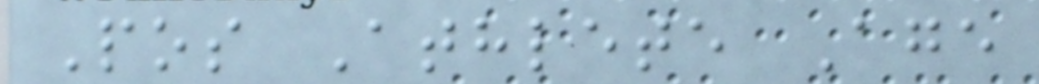Pos Athlete Age
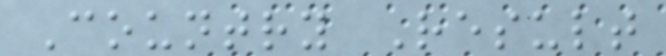Country Result
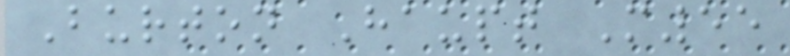Burton Haupt M55
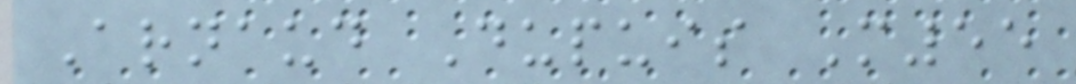Arnaud Dupuis M55
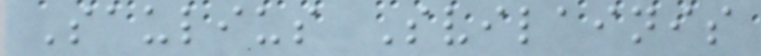Saulius Svilainis
